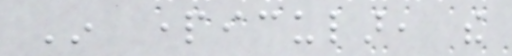In particular, the
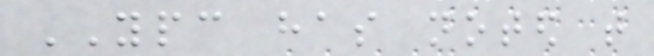YPC has noted that
